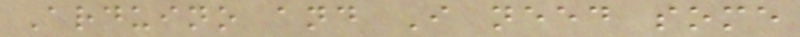Arduino and I need some
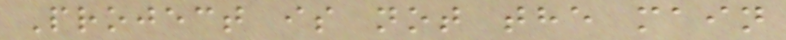Project is not the main
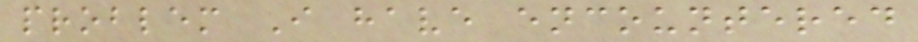problem I have encountered
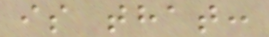is that:
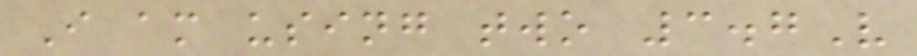I am using two 3.7V
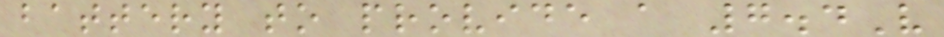battery to provide a 7.4V
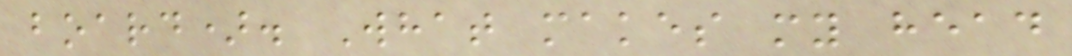board). What makes my head
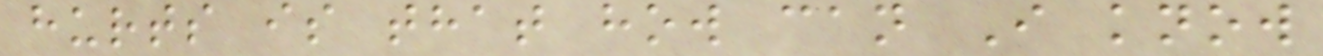hurts is that how can I know
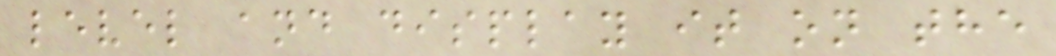level and display it on the
